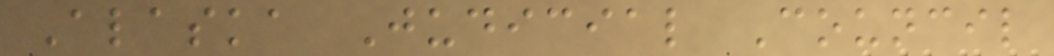Alaska Judicial Council
